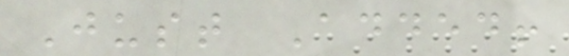Just Added!
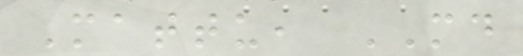Mattu, MD
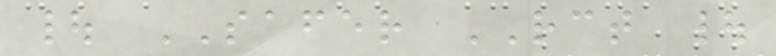| SAFER RCT |
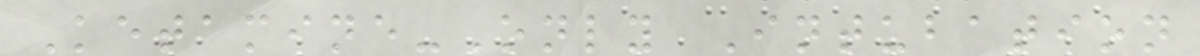Ketamine-Only Intubation
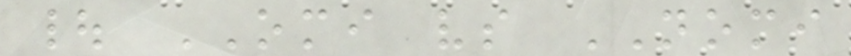| OMI vs NOMI
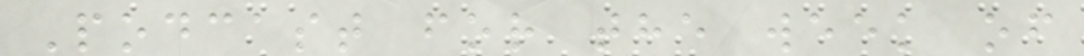Podcast for the week of
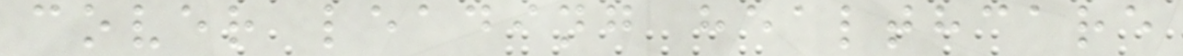cover leading healthcare
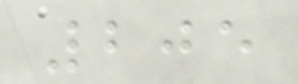205
